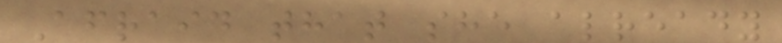Afraid that she already
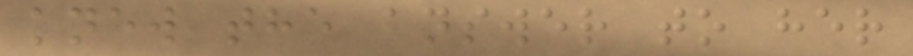knew the answer to her
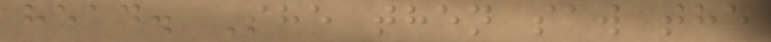head. She then saw the
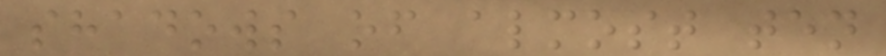shadows of almost ten
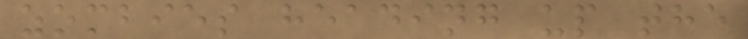zombies heading up the
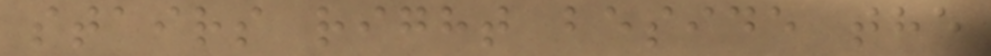stairs right beside the
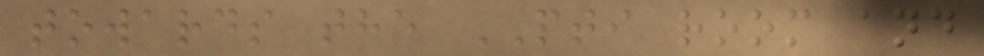towards the PTI room and
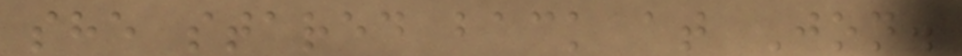she stared back at Jon.
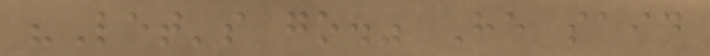"Let's go." He said
